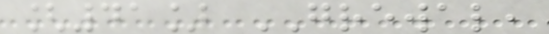[41] GREWAL,
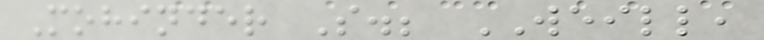Mohinder S.; WEILL,
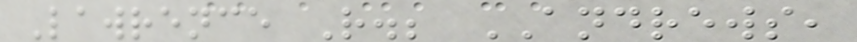Lawrence R.; ANDREWS,
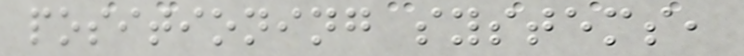positioning systems,
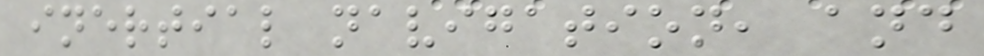inertial navigation, and
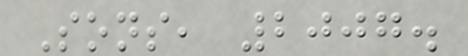Sons, 2007.
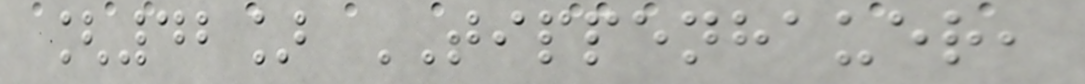[42] TIPPENHAUER,
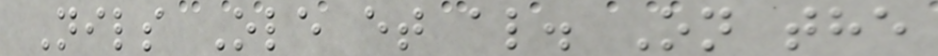Nils Ole et al. On the
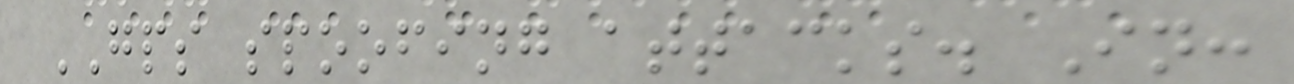GPS spoofing attacks. In:
